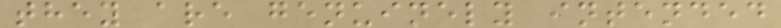they are genuinely intended
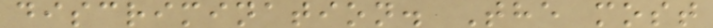discrimination. The most
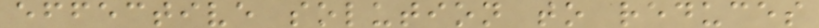effective solution to reduces
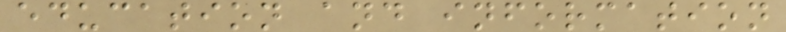education and information
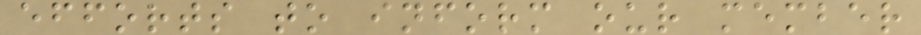efforts to inform our member
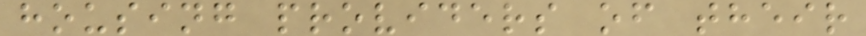housing providers of their
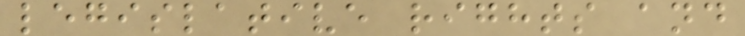legislative rights and
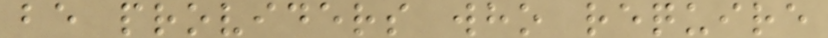be providers who require
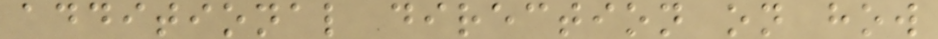additional direction on how
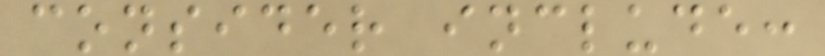consider include:
